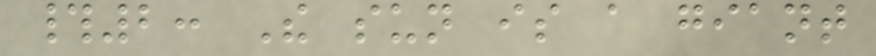#2: The sun is a giant
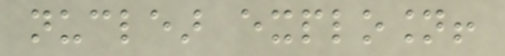nuclear explosion!
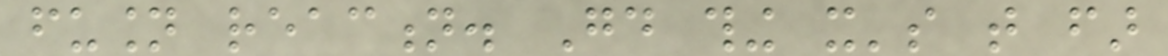fusion reaction. Good thing it's that far
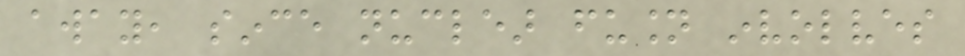away, since nuclear fusion involves
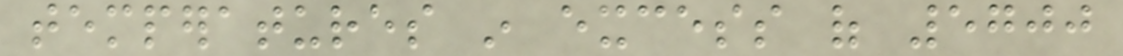temperatures in excess of 5700
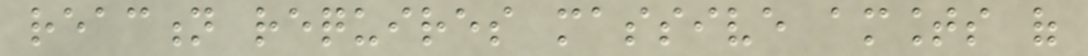reaction requires massive amounts of
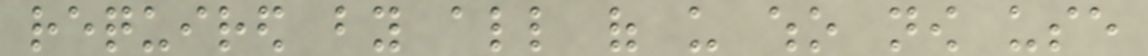required by all of us who now use
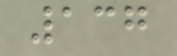137
